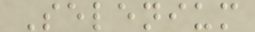Selenium
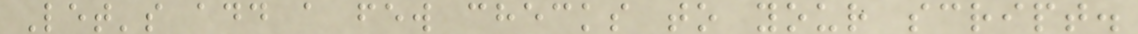Let's add a few checks to your script.
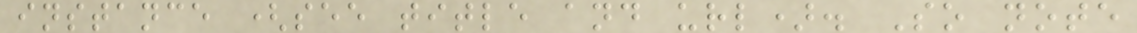instance (see title and url). So note
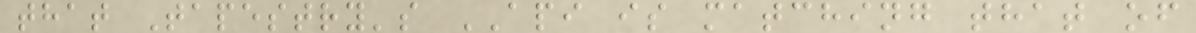that Tapestry's API is matching that of
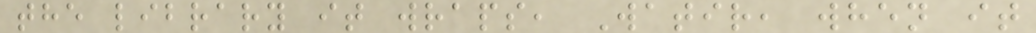the library it wraps, Watir, when it
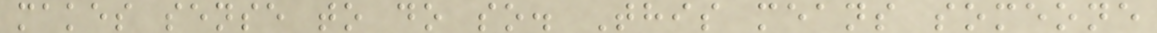makes sense to do so. This means someone
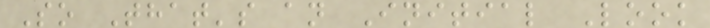So That's an Initial Look
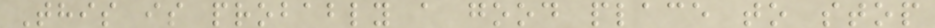This is probably a good place to stop
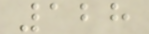128
